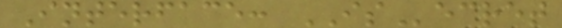Interface: ISecret
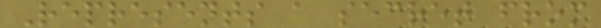Represents a secret from
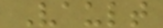Vault
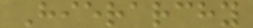Hierarchy
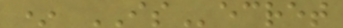* ISecret
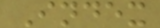Index
